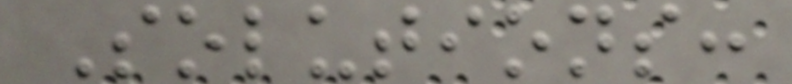Solutions:
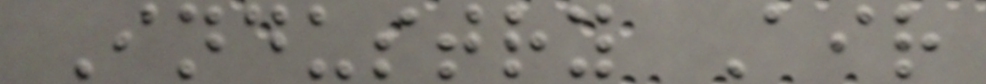Industry Air
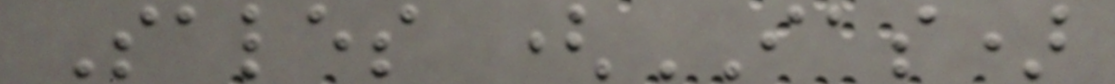Sales (IAS)
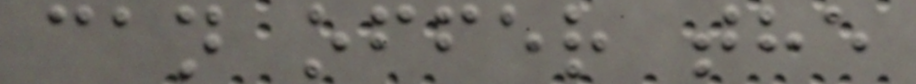can offer the
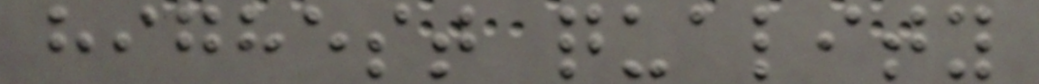highest quality
